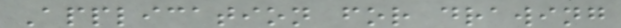Application for drawing
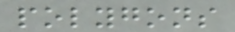polygons
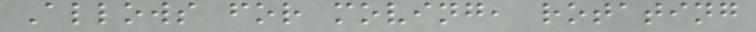Allows for moving, rotating
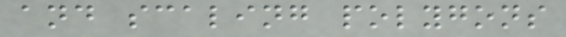and scaling polygons
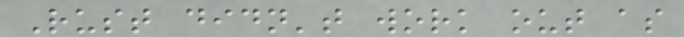Rust didn't work out as
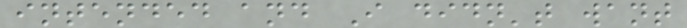intended and I didn't want
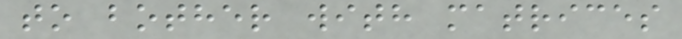to bother with matrices
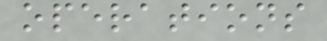operations
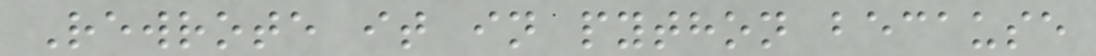Rewrote it in python because
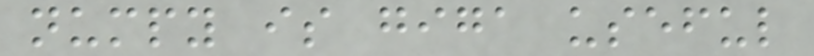numpy is giga useful
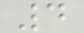4
